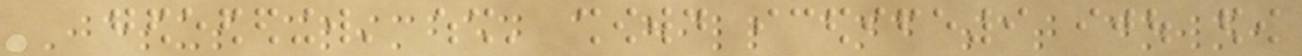Jesus climbed a hill and sat down,
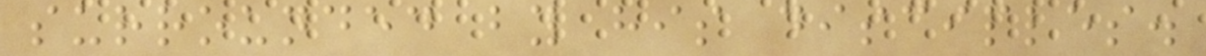surrounded by his disciples.
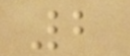2
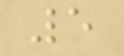5
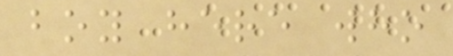boy here who
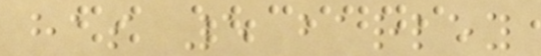has 5 barley
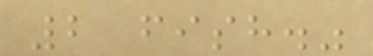2 fish."
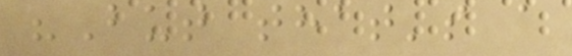"But that's a
